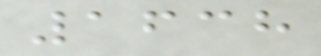1638
